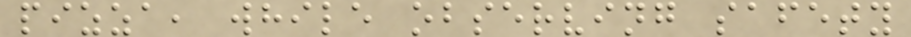pizza, while observing safety
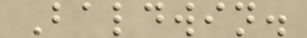Baldwin.
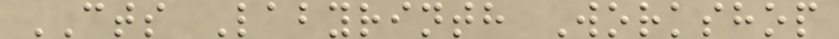CTS Labyrinth Workshop
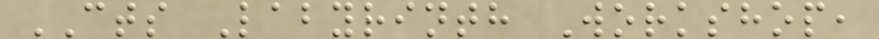CTS Labyrinth Workshop,
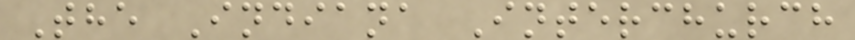The Indiana Interchurch
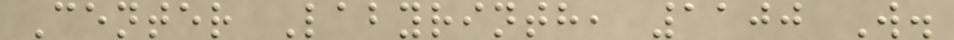Center Labyrinth, 1100 W.
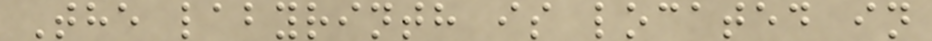The labyrinth is located in
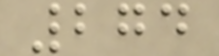274
